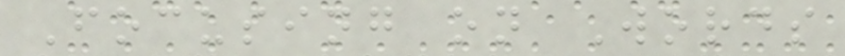Focusing on Words
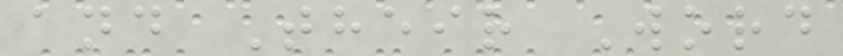and Their Word
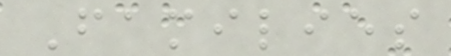Families
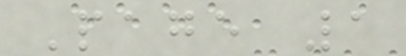Page 1
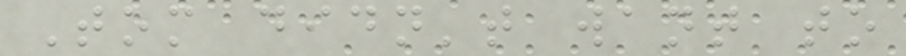Tom didn't want to
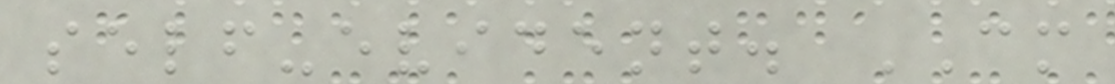self-evident. CM
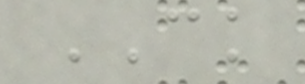CK
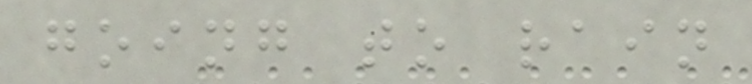going to rain
